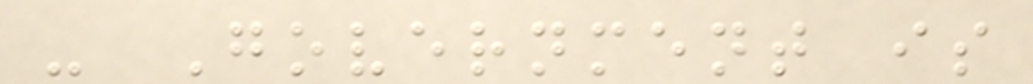- Government is
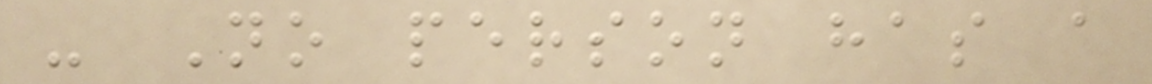- No person has a
